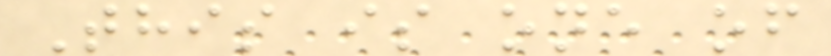This is one of
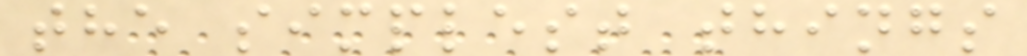the simplest things
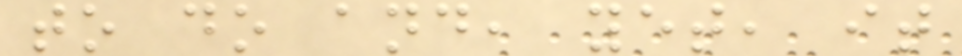to do and, yet, it
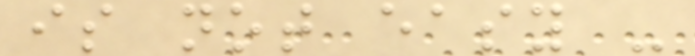is not easy -
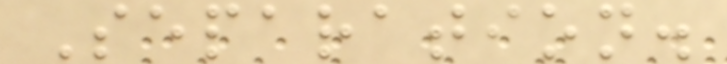Separation.
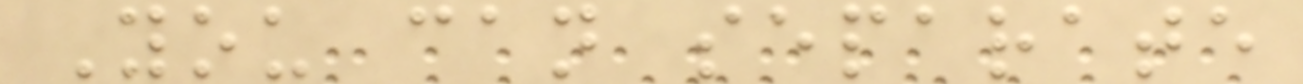You can separate
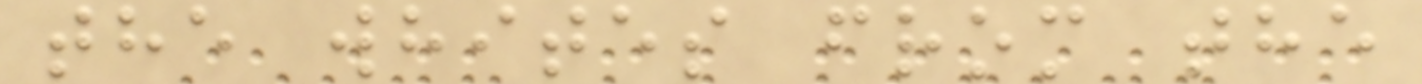the whites from the
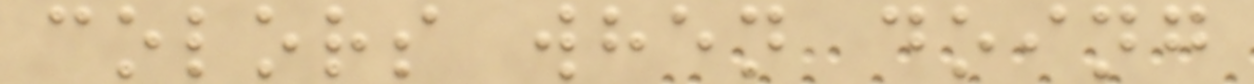colors when doing
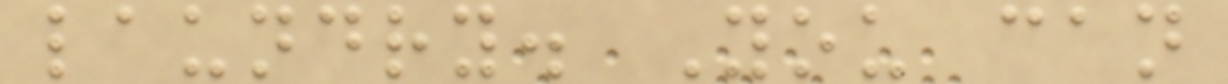laundry. You can
